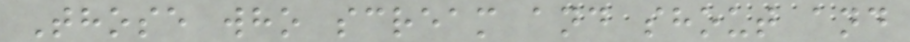Those who scream and shout and
